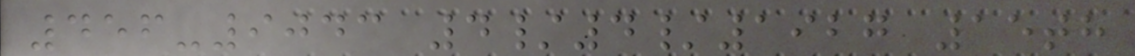456-9043 4/4/1927 15th
